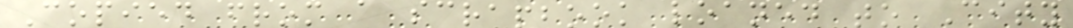Copied from a scrapbook loaned to City
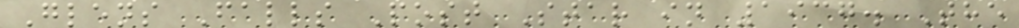Glens Falls Post Star in 1937. The
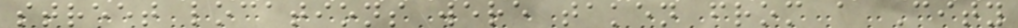street locations were taken from a City
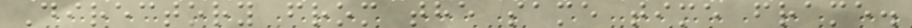Directory from the same time frame.
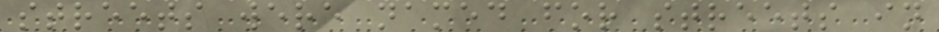streets were named for streets in
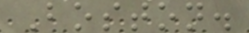Boston.
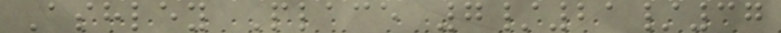Ashley Place 7/21/37
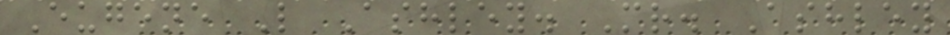Eugene L Ashley. Mr. Ashley
